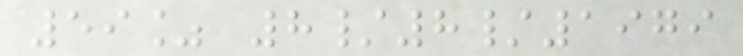59% 8/8/1979
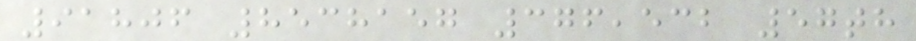91806 8538157 376,532 57th
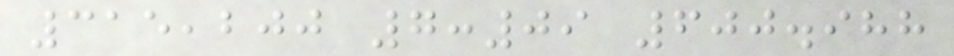315,200 7:09 600.988
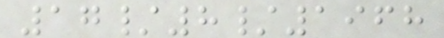17/8/1968
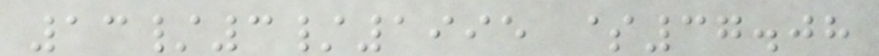13/3/1995 $37.08
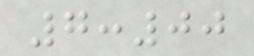7:00
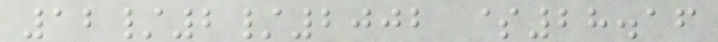12/2/2002 $28.16
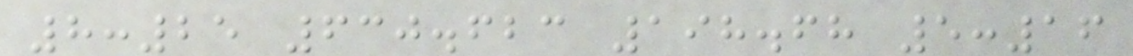8:25 630.623 198.68 5:16
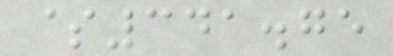$341.75
